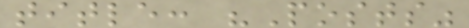title: "Posts"
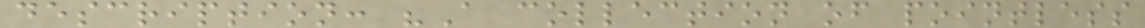description: "A collection of pointless
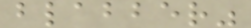blabber"
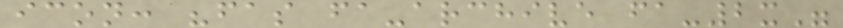icon: "fas fa-archive fa-2x"
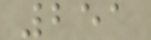251
